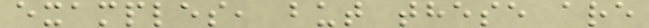examples, but these are
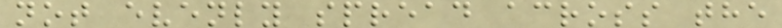not evenly spread across the
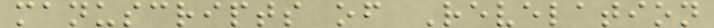manuscripts of Revelation
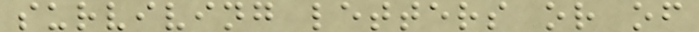surviving letters or of
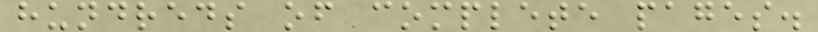hundreds of complete pages.
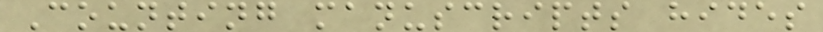Counting manuscripts hides
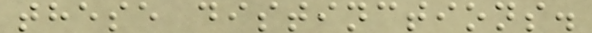these distinctions.
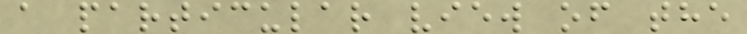a particular view of the
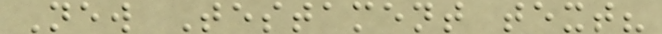New Testament text?
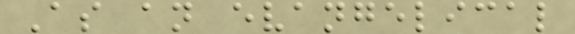As an evangelical
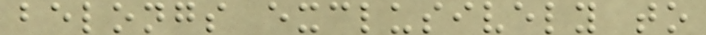belongs exclusively to
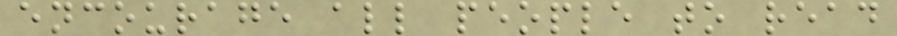encourage all people to read
